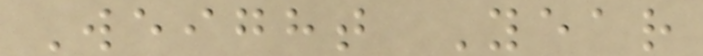Weight Year
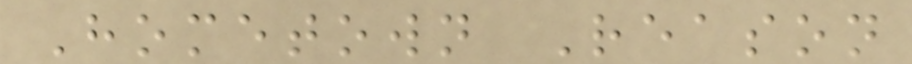Hometown Reason
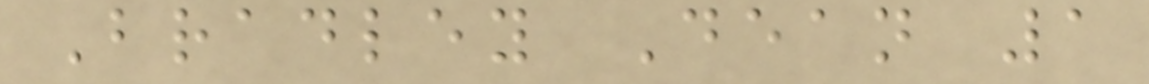Bradley Dean 1
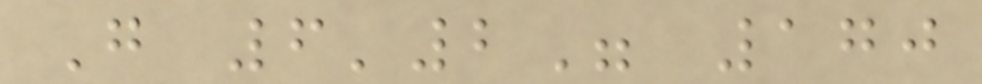G 6'2" 170
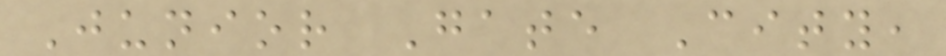Junior Gate City,
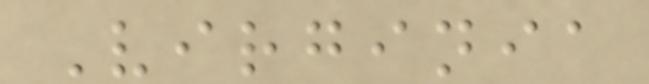Virginia
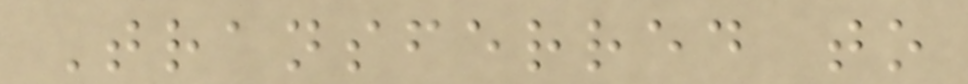Transferred to
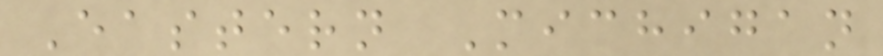Eastern Michigan
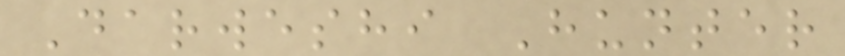Darweshi Hunter
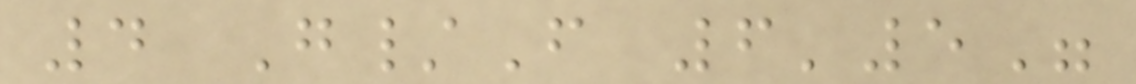4 G/F 6'5"
